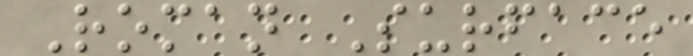Roman Surface
